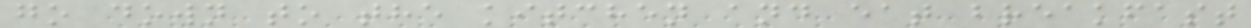go down to the kitchen and eat breakfast
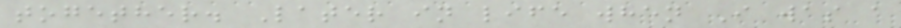together. Later in life when I was a
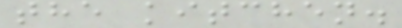the kitchen.
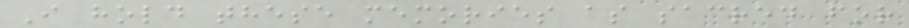I hold these memories as sacred for
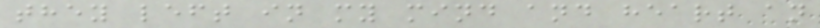they left in my mind and heart an
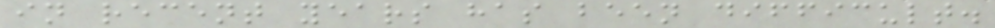in recent years has been difficult.
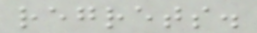regrets.
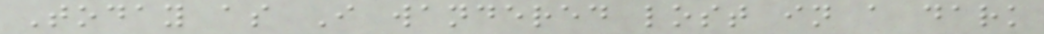Today as I wandered lost in a dark
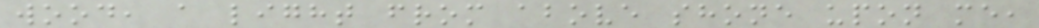wood, a light from above shone upon me,
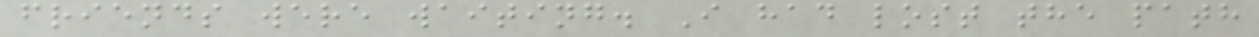friends were waiting. I had lost the path
